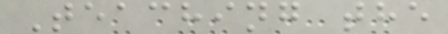Teaching the
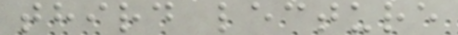third lecture
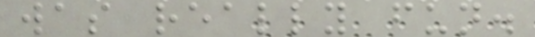was really fun.
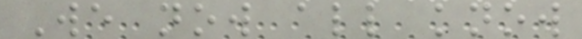We now all know
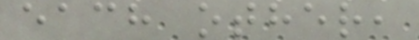each other,
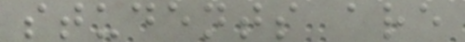students are
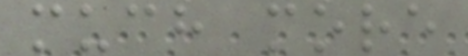much more
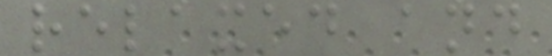relaxed and
